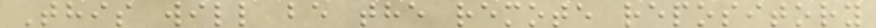This will be the remote repository
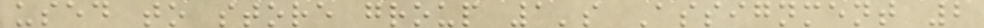used to store group 1's Assignment 2
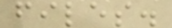files.
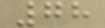78
